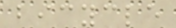bicycle
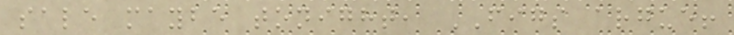sale maybe tonight, FIGS argue!
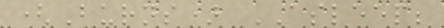(Burns) ASLEEP;
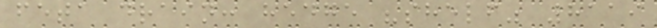feta drain: hedge "shelf" 8119
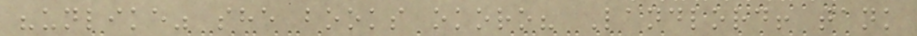"unlike" she books okoro? Landlord! tank
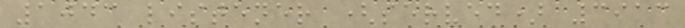1043 listener (served) 3913
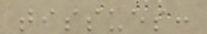tissues:
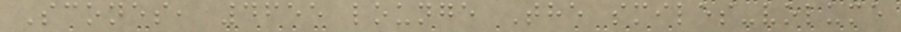Scones, 4655 lounge The smiles-volume
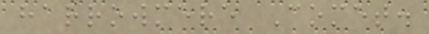harrowmere Comet.
